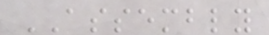ASSEMBLY
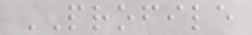PROFILE
